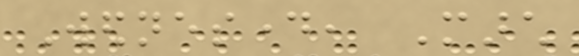Wednesday, March
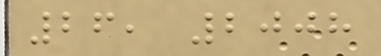26, 2008
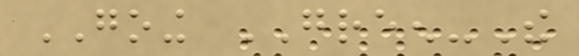GOING GREEN-The
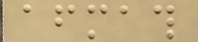aftermath
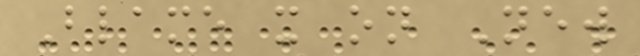Blame it on New
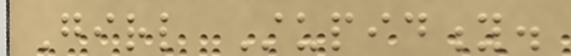Girl Stupidity.
